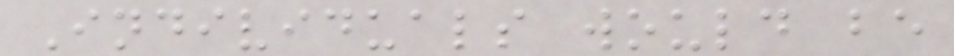Individuals would be
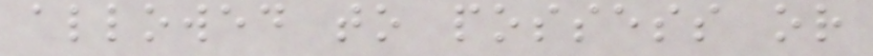allowed to possess or
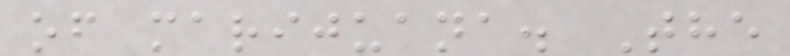of marijuana. The
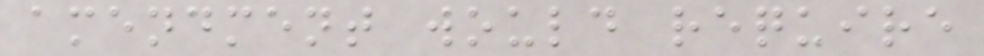amendment would require
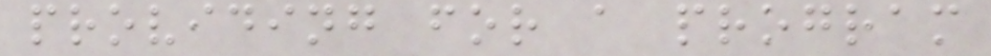providing for a program
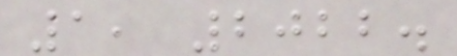1, 2022.
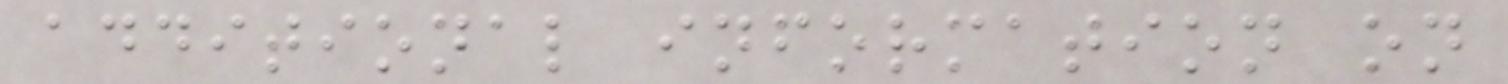additional information on
